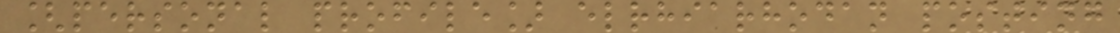[personal profile] elrhiarhodan posting
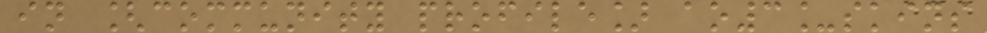in [community profile] ao3_skins
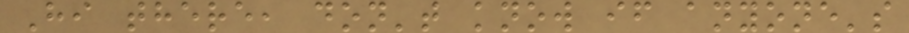Hi there, don't know if anyone's
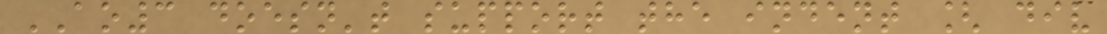AO3 doesn't support the indent [ div
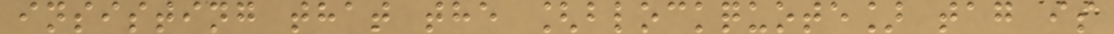insisting that the [blockquote] tag is
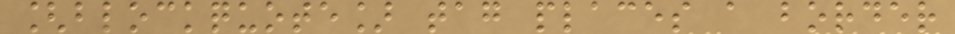[blockquote] tag places a border
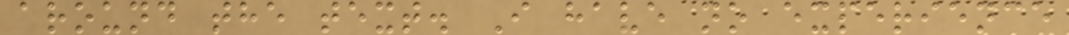around the text. I have no experience
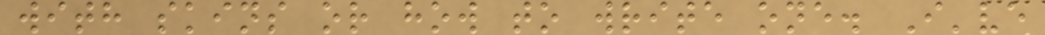with skins or how to write one. I've
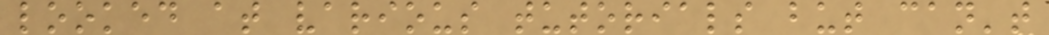looked at various tutorials but can't
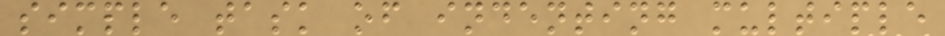simple task of indenting multiple
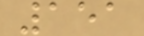151
